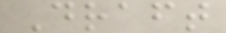Draft
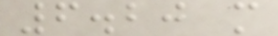6.20 m
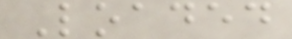Loaded
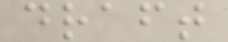draft
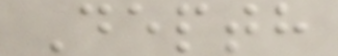Depth
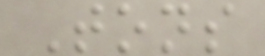Tons
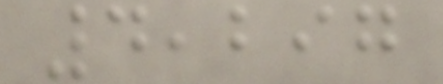4,297
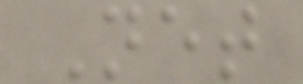Net
